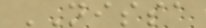NISSA
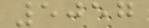5057
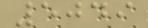5049
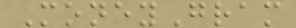MoneyGram
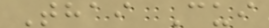Thai Cui
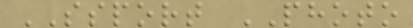SSPORT PHOTO
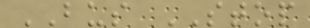BUS STOP
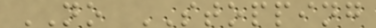NO STOPPING
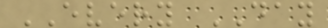EVERY DAY
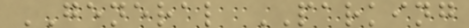GENERAL PARKING
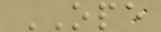OPE
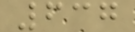637
